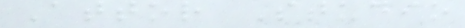Attor Studio
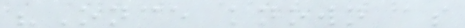"Once known as
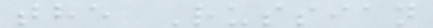the Russian
